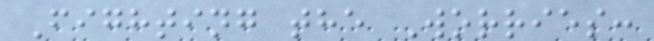Fighting the Worries:
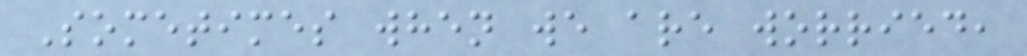Sometimes when we are worried,
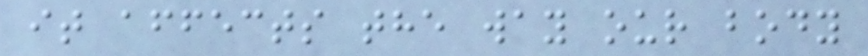it affects the way our body
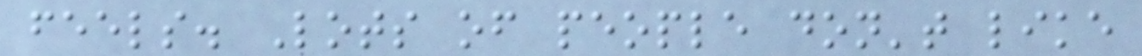feels. Lots of people don't like
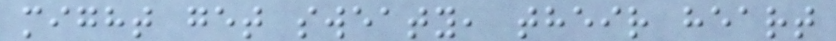might get sweaty, their heart
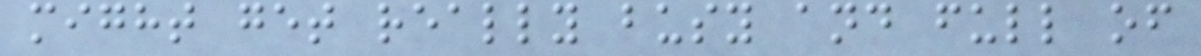might get really busy and full of
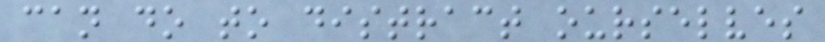can do to distract ourselves
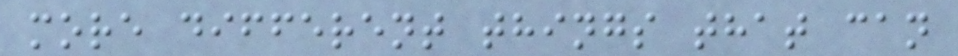more different things that can
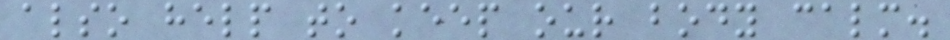also help to keep our body calm.
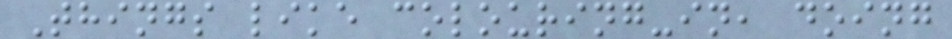Things like colouring-in, doing
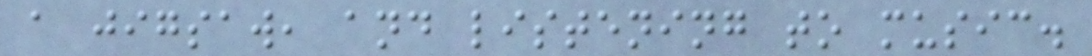a jigsaw, and listening to music.
